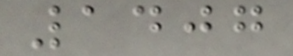1407
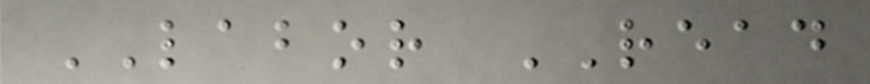LABOR READ
